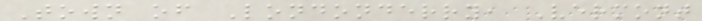Town of Londonderry, Vermont
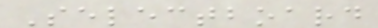Selectboard
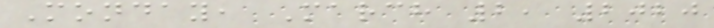Monday, March 2, 2020
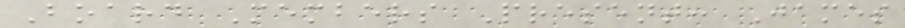Board Members Present: James
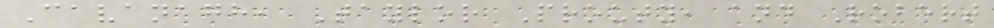Cavanagh, Taylor Prouty, and Robert
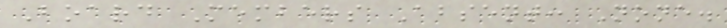Board Members Absent: None.
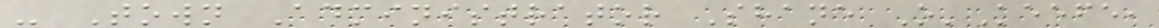- Town Administrator Shane O'Keefe,
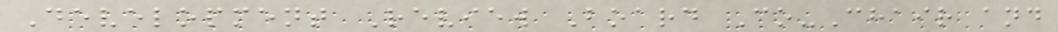Development Review Board Co-Chair and
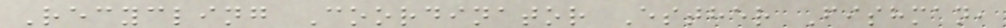Recycling Coordinator Esther Fishman,
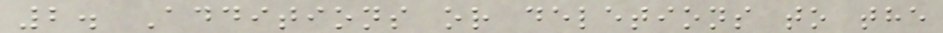2. Additions or deletions to the
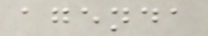agenda
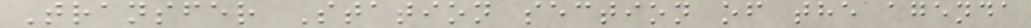Transfer Station section of the agenda
